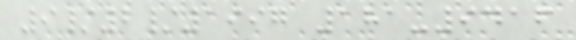9/2/1997 181-9416
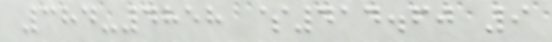384-4858 $414.60 9
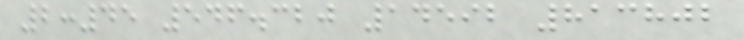2:45 546.320 14592 813802
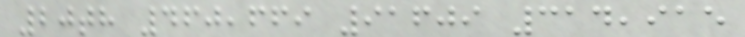20th 460,669 91609 314,915
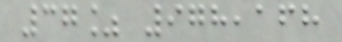37% 978,168
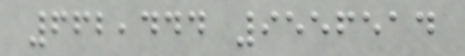662,444 9556514
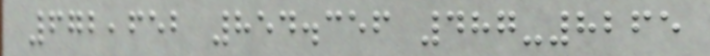672,652 854.356 487-8265
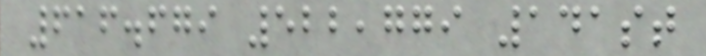616.679 522,779 141st
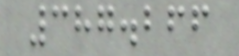387.266
